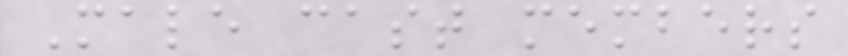Male cast members
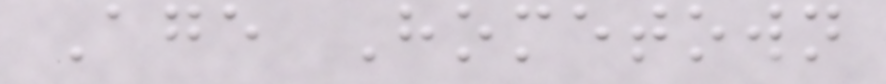Age Hometown
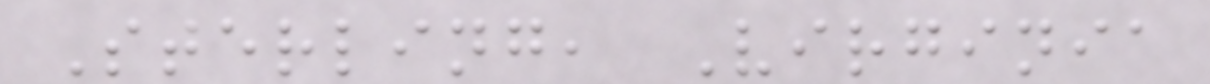Sterling, Virginia
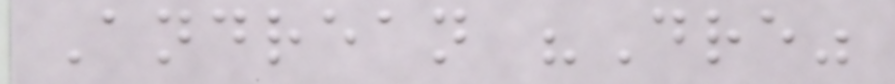Andrean "Dre"
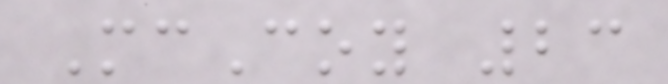McCoy 23
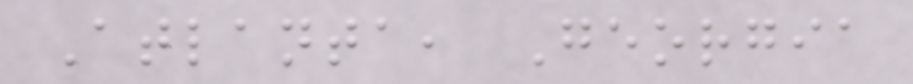Atlanta, Georgia
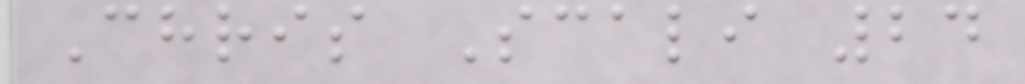Chris Scali 24
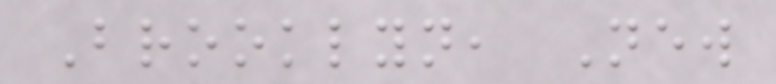Brooklyn, New
